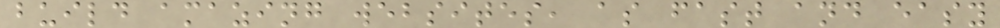build amazing websites, as fast and easy
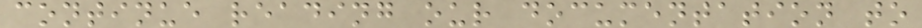continue reading our documentation to
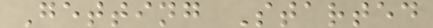Getting Started
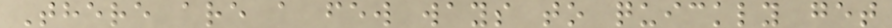There are a few ways to quickly get
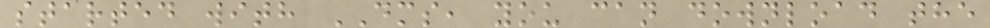started with DMS, you can download the
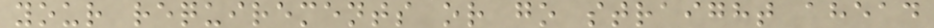your requirements or go straight ahead
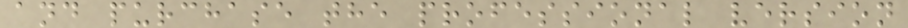and purchase the professional version
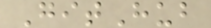GitHub
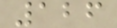126
